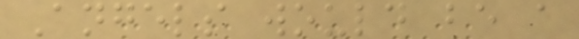Angels would be a
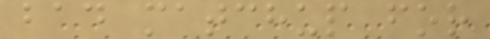bad matchup for
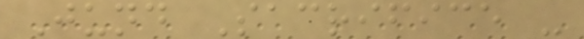Jund Sacrifice -
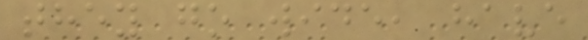they go wide, have
